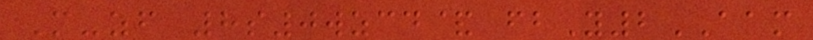M-zf 8s0wzcd& fbY2AAM
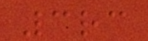3rc
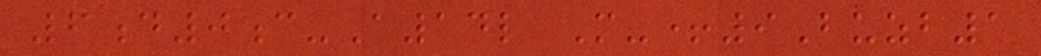6d0c-A14l M-+9Buzb1
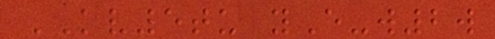KV5tu yE-w2w
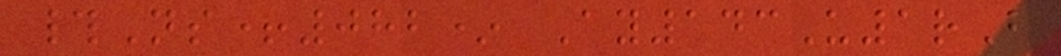#Ns+082* Ay143U1rB
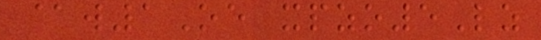@w1Oe xpzo5Lz
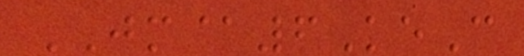JM@6KeC
